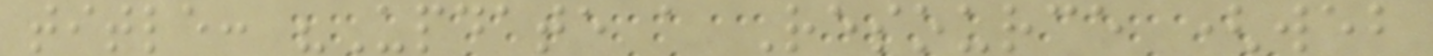title: "Update a Resource (web
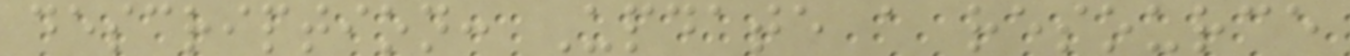description: Update a resource
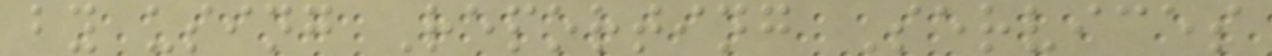by using Reporting Services
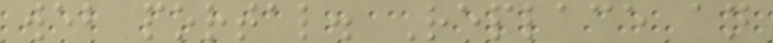web portal. Replace an
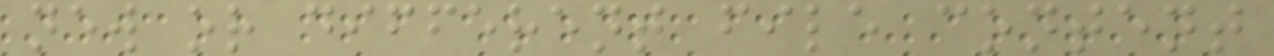new or different file content
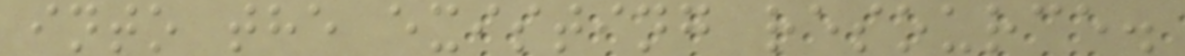into the existing resource.
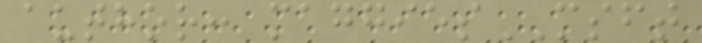author: maggiesMSFT
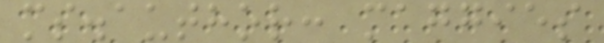ms.author: maggies
